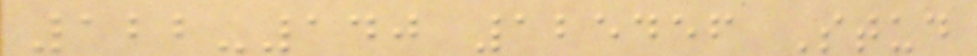122-140 125456 Stud
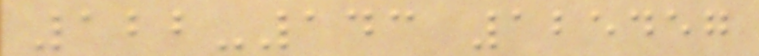122-143 125457
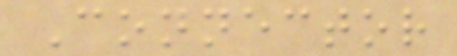Connector
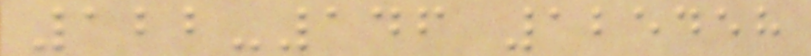122-146 125458
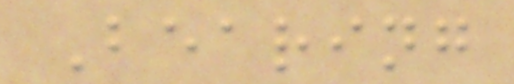Bearing
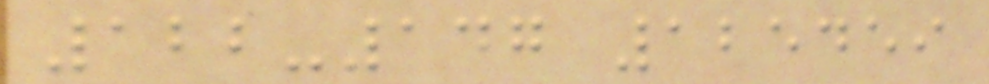122-147 125459
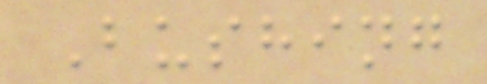Bushing
